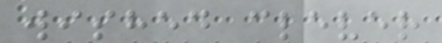wished clever
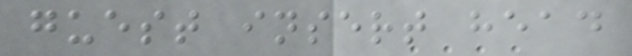guest insert head
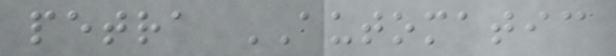petra AUTOMATIC
